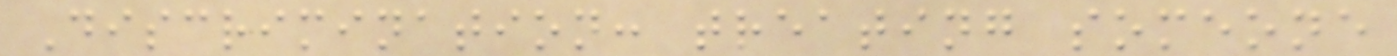Discrimination: treating someone
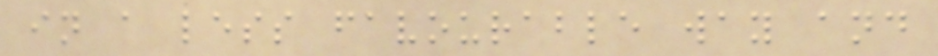in a less favourable way and
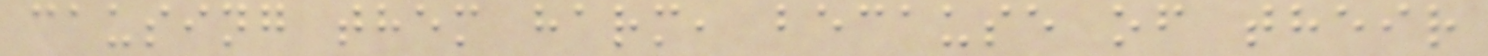causing them harm, because of their
